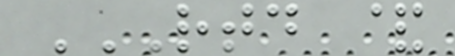RTD &
